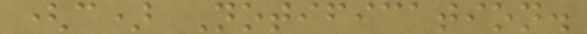(c) Notification.
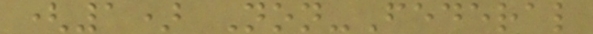(1) Non-Federal
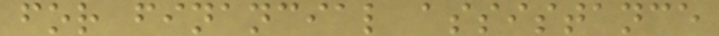for financial assistance
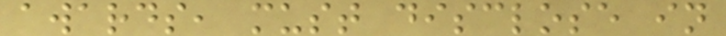awards, must disclose in
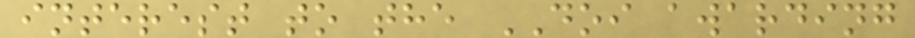interest to the DOI awarding
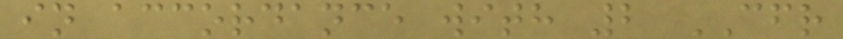in accordance with 2 CFR
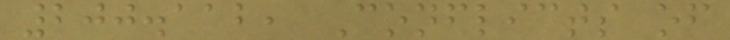200.112, Conflicts of
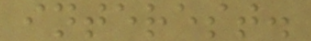interest.
